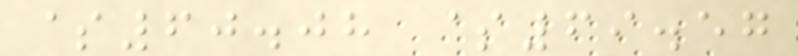$60.08 $69.57
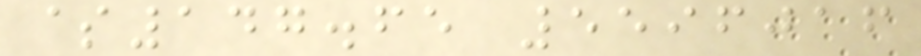$147.65 5596016
